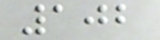102
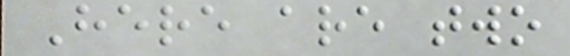Here are two
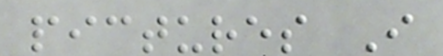pictures I
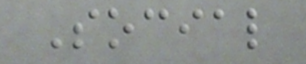Social
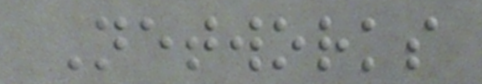Networks
